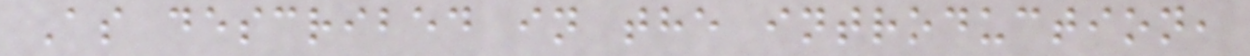As described in the introduction,
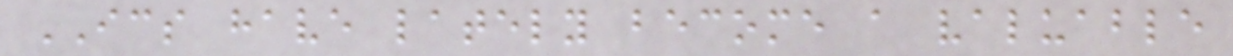ICS have lately become a valuable
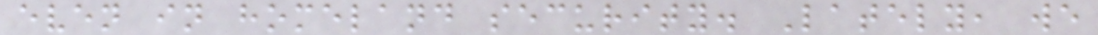even in homeland security. Lately, we
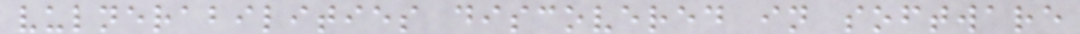vulnerabilities discovered in software
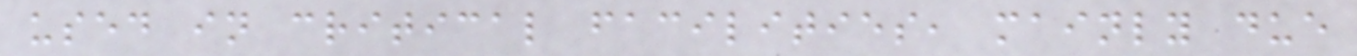used in critical facilities, mainly due
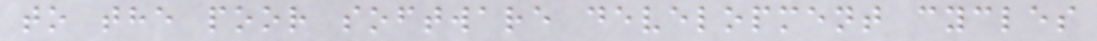to the poor software development cycles
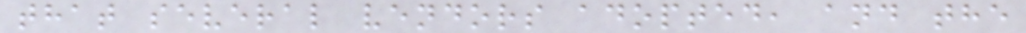that several vendors adopted, and the
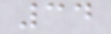34
